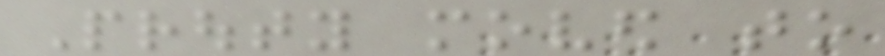Prouty moved to
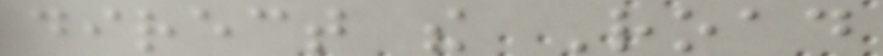direct the Road
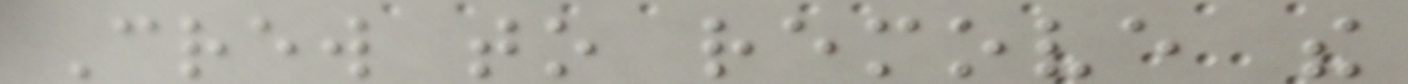Crew to remove the
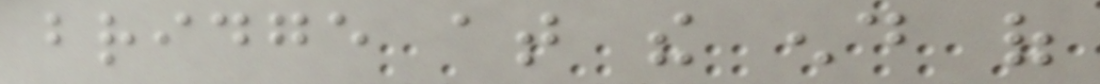bridge at the end of
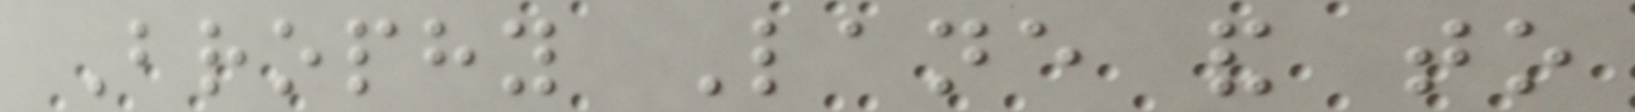Brophy Lane and to
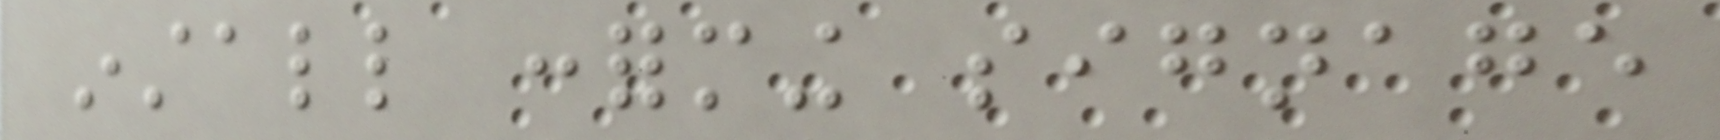install conforming signage
